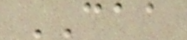CAA
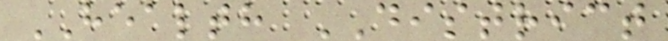HEALTH DISTRICT
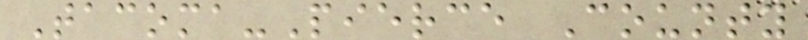Tacoma-Pierce County
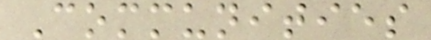Communities
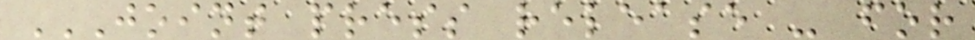JOINT PRESS RELEASE - FOR
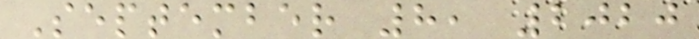September 8, 2020
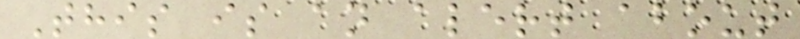This is an alert about
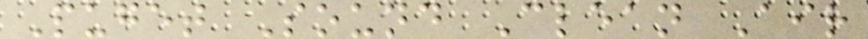Puget Sound Clean Air
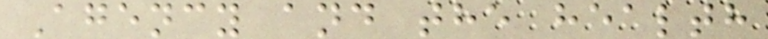Agency and the health
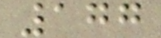177
